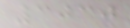3030
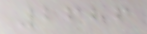2686
